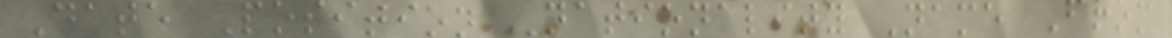Date Position Nationality Name From
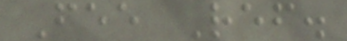Fee Ref.
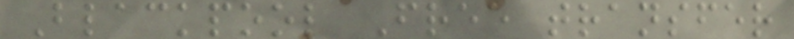Blackpool Free transfer
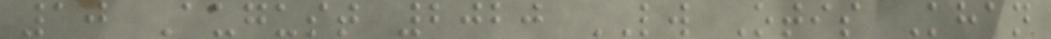10 August 2020 LW Otis Khan
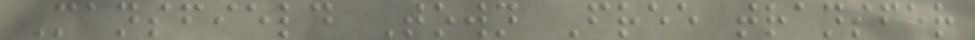Mansfield Town Free transfer
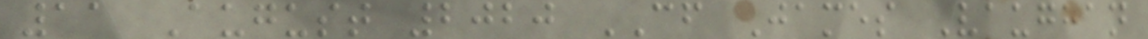11 August 2020 CF James Vaughan
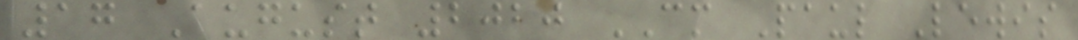17 August 2020 CM Paul Lewis
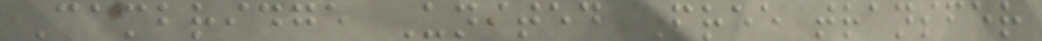Cambridge United Free transfer
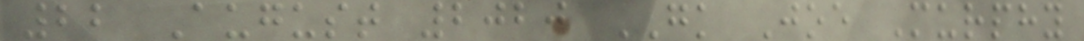22 August 2020 GK Joe Murphy
